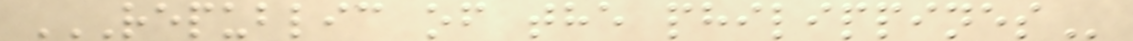REPUBLIC OF THE PHILIPPINES
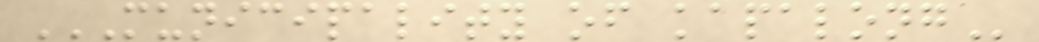MUNICIPALITY OF KAPALONG
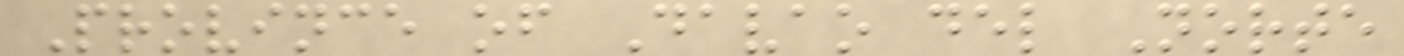Province of Davao del Norte
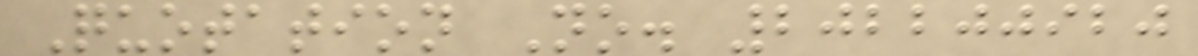Quotation No. 202200920
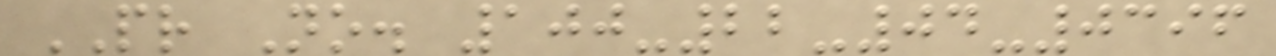PR No. 100-22-04-0396
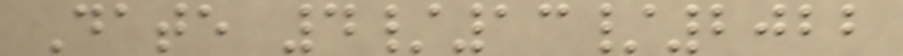Date 4/13/2022
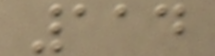114
